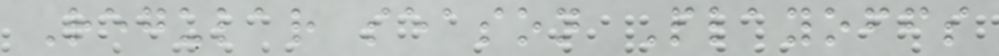Regular season Playoffs
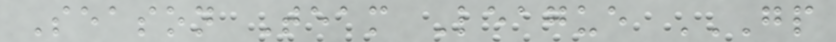Season Team League GP
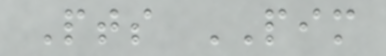Pts PIM
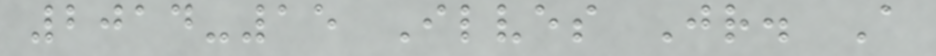2014-15 Ilves Jr. A
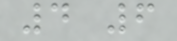4 6
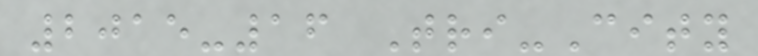2015-16 Tri-City
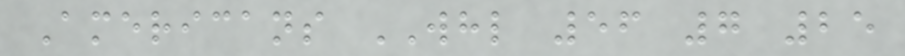Americans WHL 56 7 25
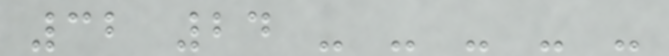32 24 - - - - -
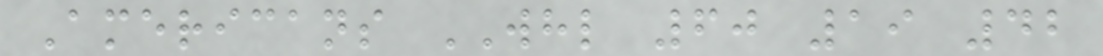Americans WHL 60 19 42
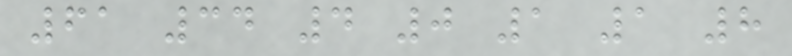61 34 4 0 1 1 8
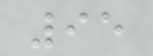95
